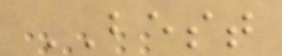BEST
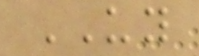UY
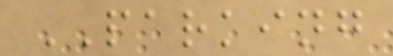PARKING
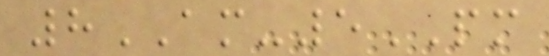8AM-5PM
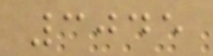3045
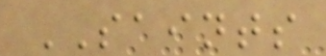SAINTS
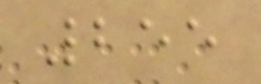255
